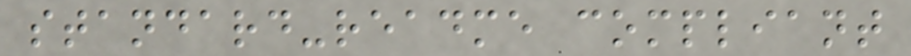standard-readme compliant
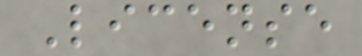License
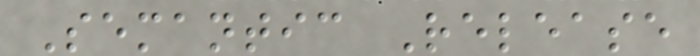Semantic Release
